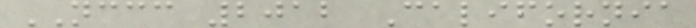NCCC 2012 California
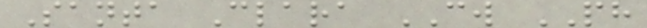Santa Clara CW PH
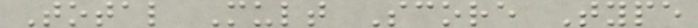Total Mult Score Type
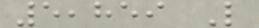5,859 L
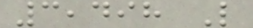3,498 L
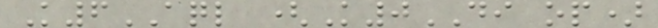K6AQL (K0DI op)
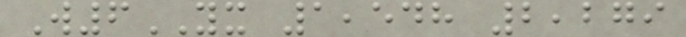W6YX 1,548 2,279
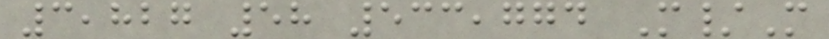3,827 58 533,774 M/M
